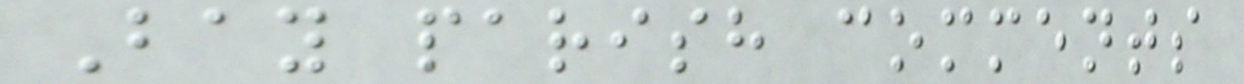Bay parish comments
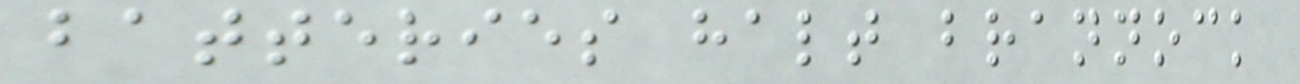batteries halt brannock
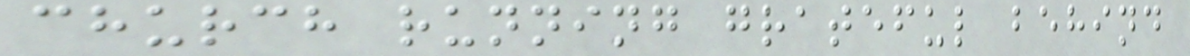church running grateful behind
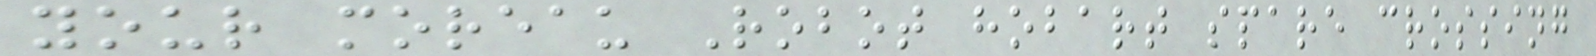your moreau Robot hobart spare crossing
